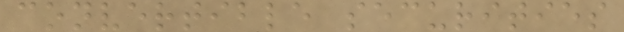convertible securities
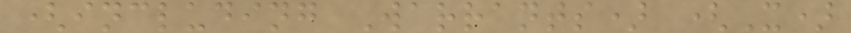(including Warrants) (X)
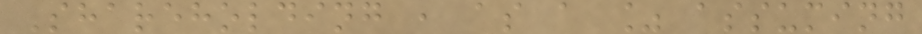Shareholding , as a % assuming
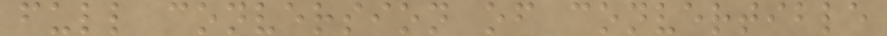full conversion of convertible
